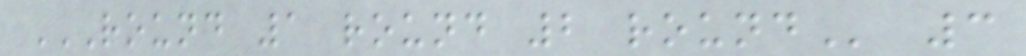ROUND 1 ROUND 2 ROUND 3
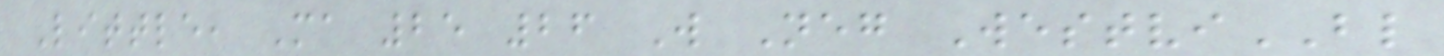Little, Ma 25 26 W Neg WestviBL
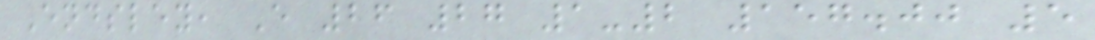Endsley, E 26 27 1-2 157.00 5
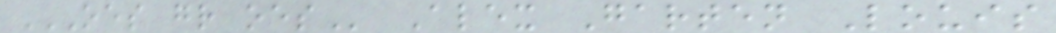OES GR OES Alex Garten Louis
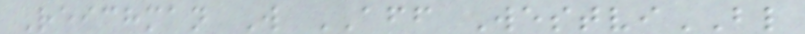Reichman W AFF WestviBL
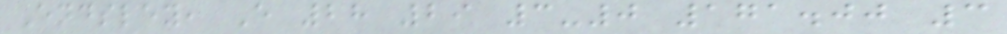Endsley, E 28 29 3-0 171.00 3
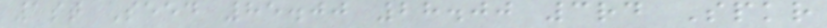1st Seed 85.00 28.00 3rd Spkr
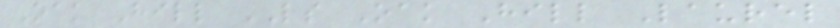Oak Hill LS Oak Hill Laurel
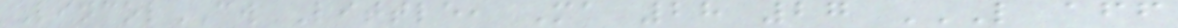LincolCW Little, Ma 28 27 L AFF
